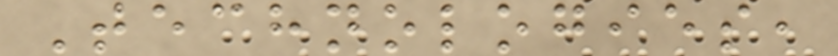Technologies,
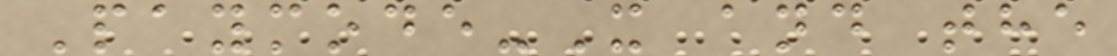Paymode-X and the
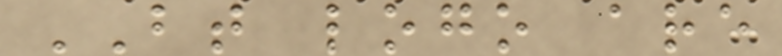BT logo are
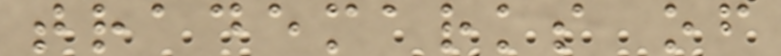trademarks of
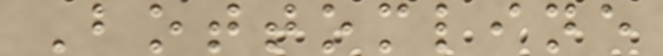Bottomline
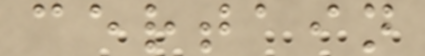certain
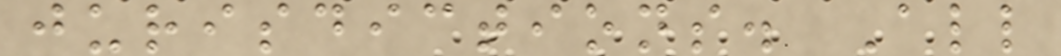jurisdictions. All
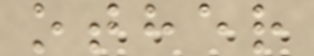other
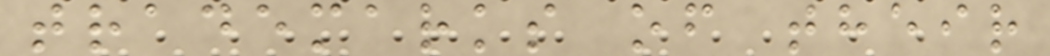trademarks of their
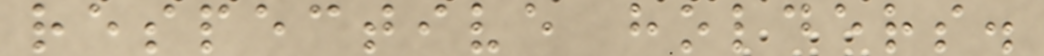respective holders.
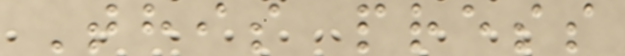This press
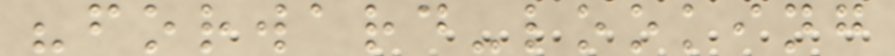"forward-looking
